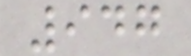947
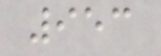953
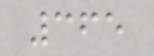365
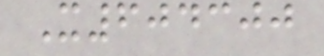X604300
